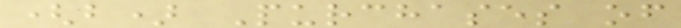(b) Purchases of
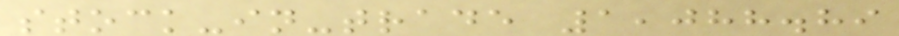stock-in-trade 1,088.89
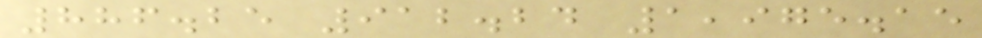886.25 912.24 1,975.15
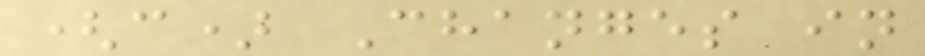(c) Changes in
